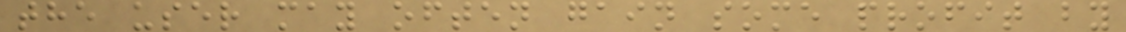the user may often gain some profit by
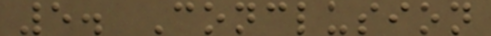5. Conclusion
